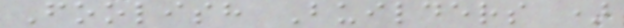Foolish Builders )
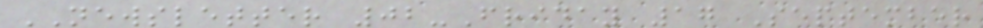NEWSLETTER 02-Friday 17 September
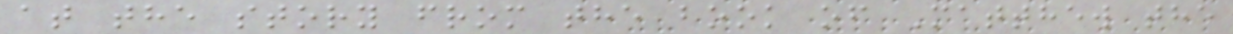at the story from the book of Matthew the
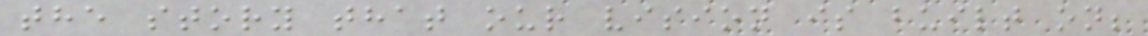the story that our vision is built on;
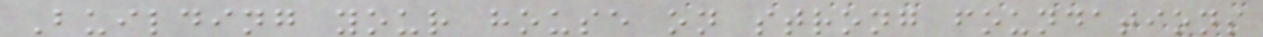Building your house on strong foundations
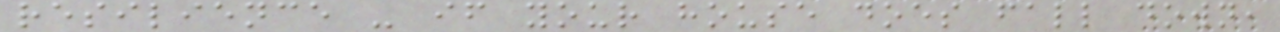resilience - if your house does fall down,
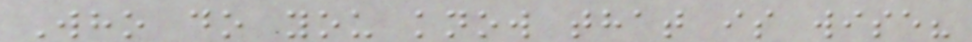Who do you know that is wise?
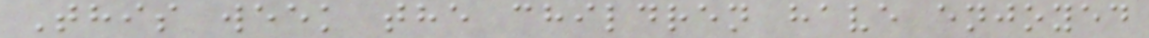This week the children have enjoyed
